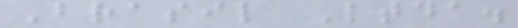Brasil Ltda.
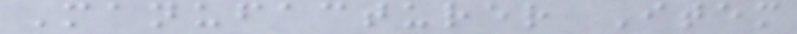Manufacturer Item
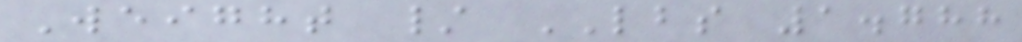Weight / LBS 1.788
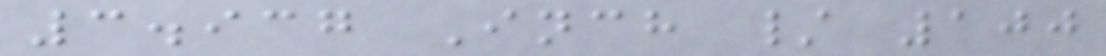3.937 Inch / 100
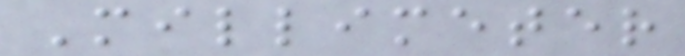Millimeter
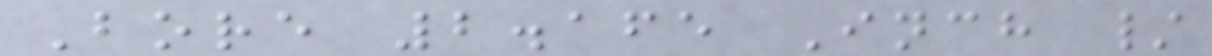Bore 2.165 Inch /
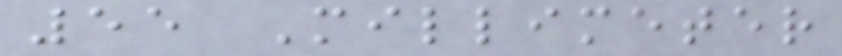55 Millimeter
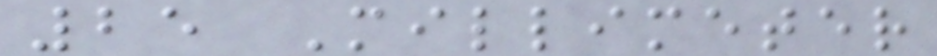25 Millimeter
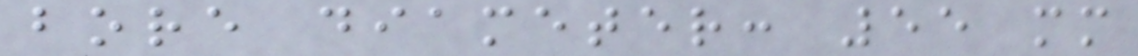bore diameter: 55 mm
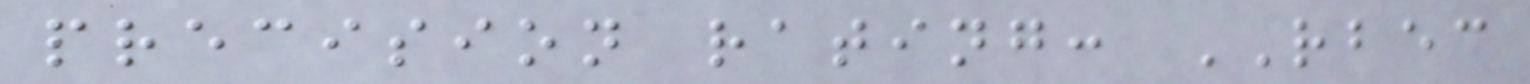precision rating: RBEC
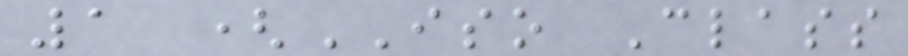1 (ISO Class
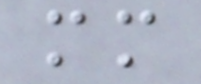mm
